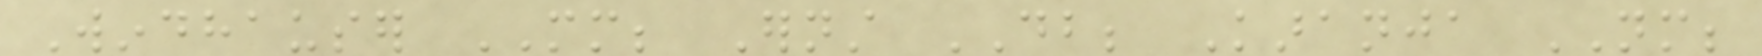Windhauser MM; Ernst DB; Karanja NM;
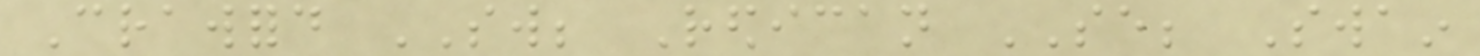Crawford SW; Redican SE; Swain
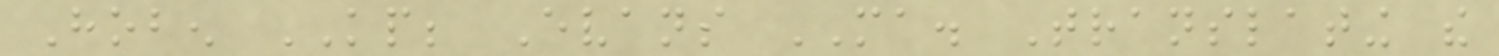Hoben KP; Evans MA. Translating the
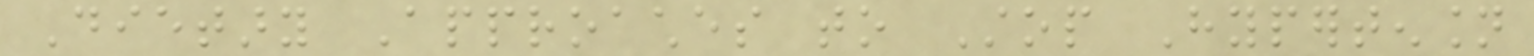Dietary Approaches to Stop Hypertension
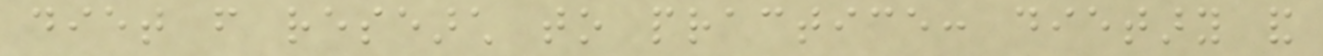diet from research to practice: dietary and
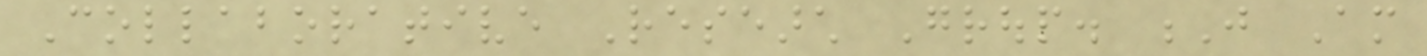Collaborative Research Group. J Am
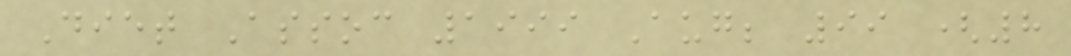Diet Assoc 1999 Aug; 99 (8
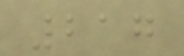217
